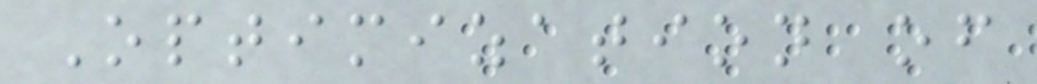Optimization of
